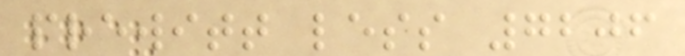prewitt less 7206
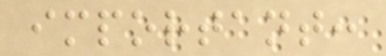important:
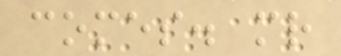comes. mr
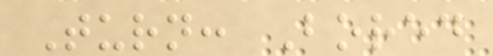Turn: Bored
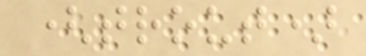(trout)
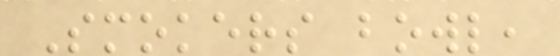Smokers bowl,
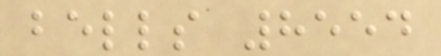bells 8554
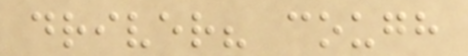driver? cough
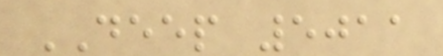DEEP 5011
